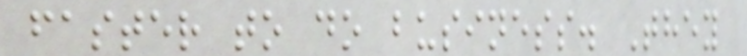faster to do business. They
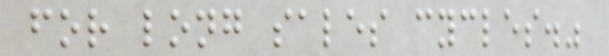for long sales cycles."
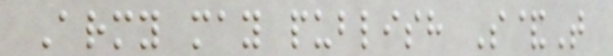Army may publish S&T
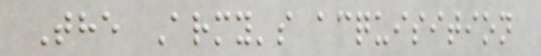The Army's acquisition
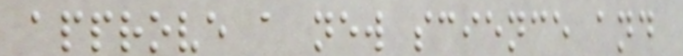approve a new science and
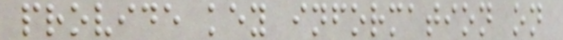provide key information on
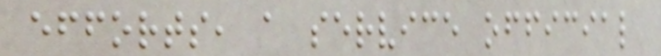efforts, a service official
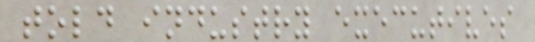told industry executives
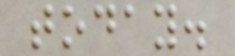today.
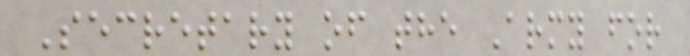Secretary of the Army for
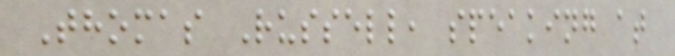Thomas Russell, speaking at
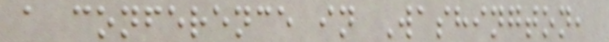a conference in Washington,
